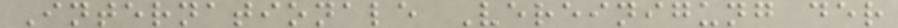Internationale Vereinigung der
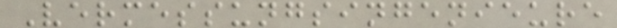Vermessungsingenieure
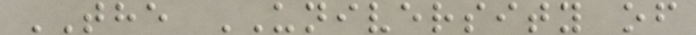THE UNIVERSITY of
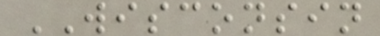WISCONSIN
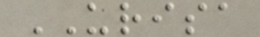URISA
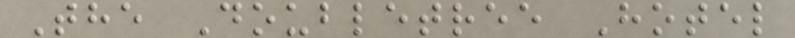The Doubletree Hotel
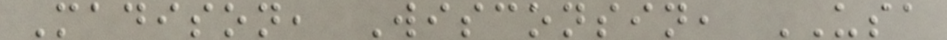Madison, Wisconsin, USA
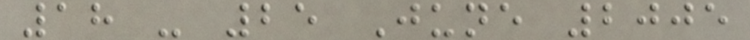18 - 25 June 2005
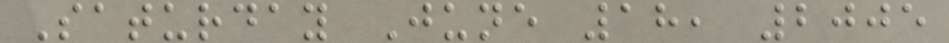Saturday June 18, 2005
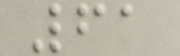61
